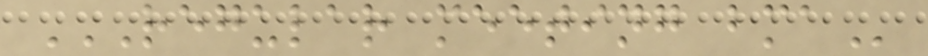REGULAR MEETING BMA
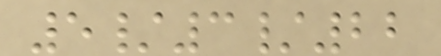5/3/22
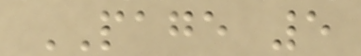PAGE 5
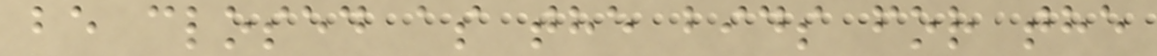be closed as the bids for the
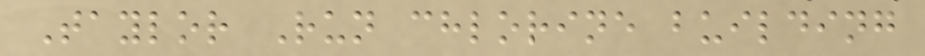Taylor Run chlorine building
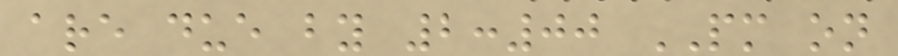are due by 2:00 PM on
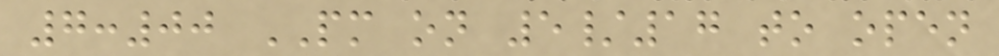7:00 PM on 5/17 to open
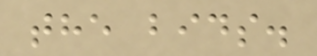the bids.
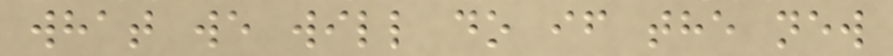what we will do if the new
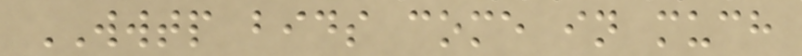WWTP bids come in much
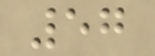57
